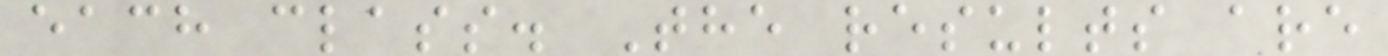each class. The results are
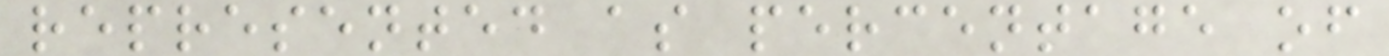represented as percentage of
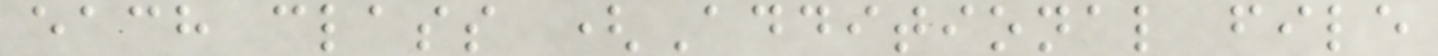each class (Additional file
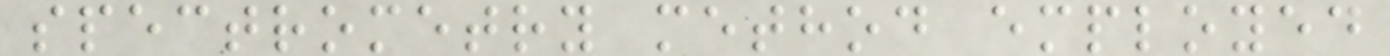spectrometry method employed
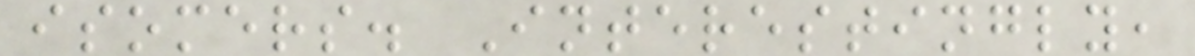isomers. Interestingly,
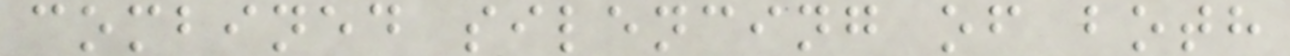combined silencing of both
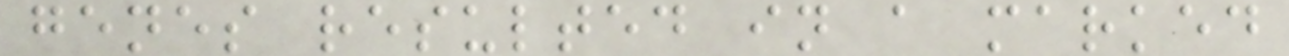genes resulted in a marked
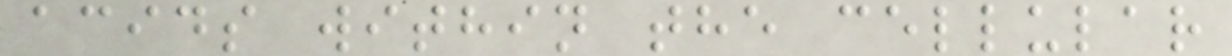acids within the cellular
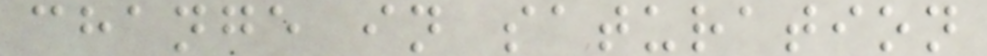change in saturation
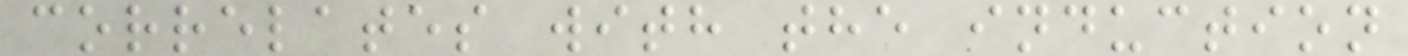correlates with the induction
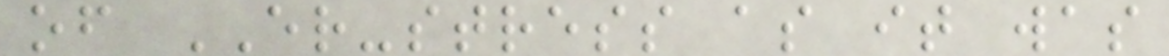of ER-stress as it was
